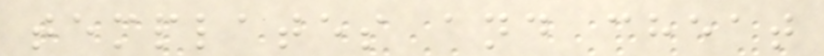templates and cheat
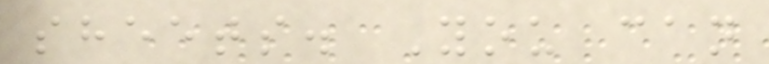sheets. You can
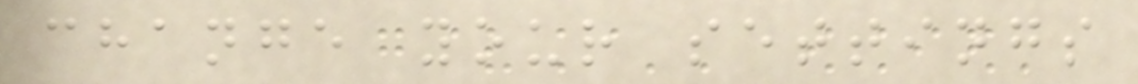change your settings
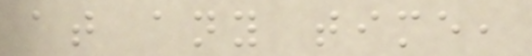at any time,
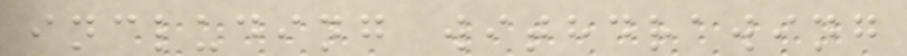including withdrawing
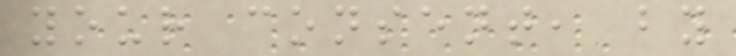your consent, by
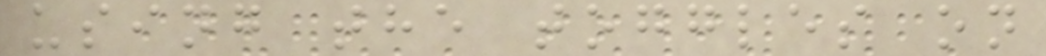using the toggles on
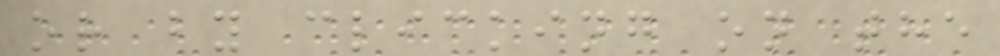or by clicking on the
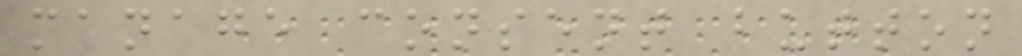manage consent button
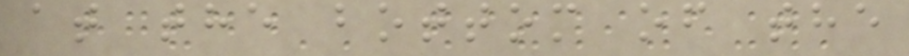at the bottom of the
